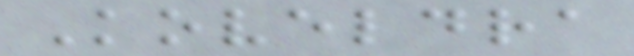Koveldra
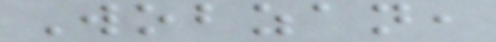Wobzan,
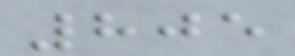805
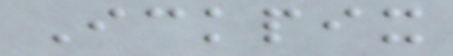Ickpix
